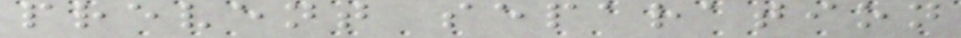prevent separation
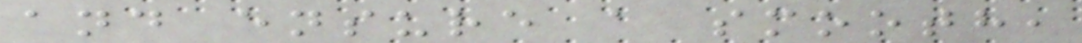and ensure a smooth,
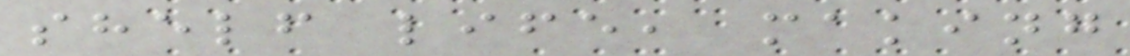shelf life, making
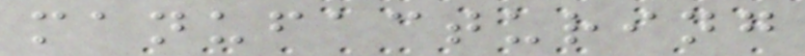manufacturing
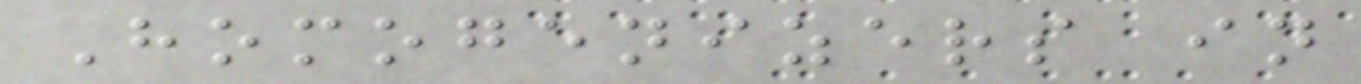Homogenizers in
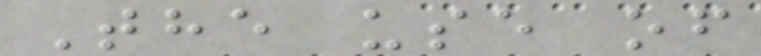The use of
